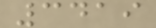3419
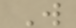W
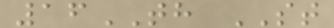16TH ST
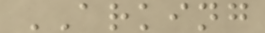ARKING
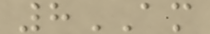8AM
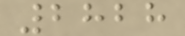2828
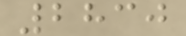2830
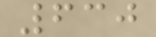630
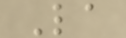La
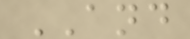AND
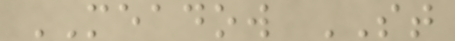MEADOW ST
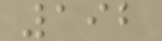192
